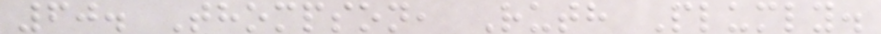60. Thompson, Ruth Plumly.
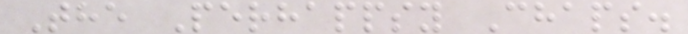The Perhappsy Chaps.
